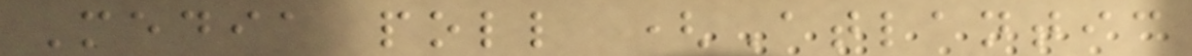Media poll (Atlantic
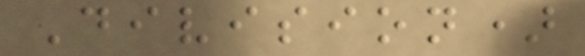Division)
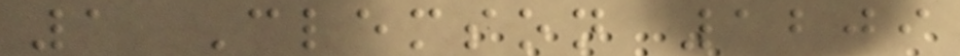1 Clemson 1209
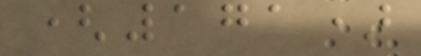(171)
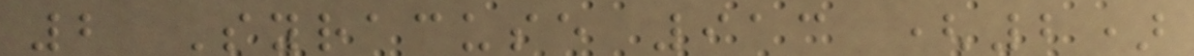2 Syracuse 913 (2)
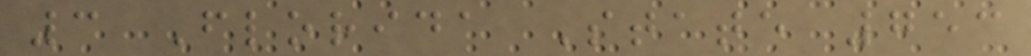3 Florida State 753
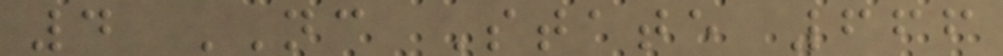4 NC State 666
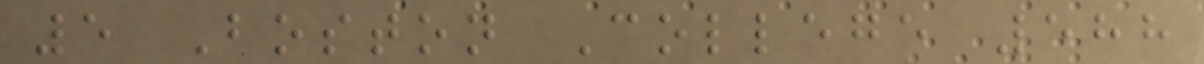5 Boston College 588
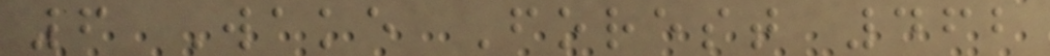6 Wake Forest 462
